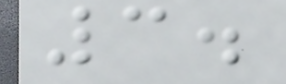3.
